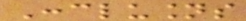Conclusions
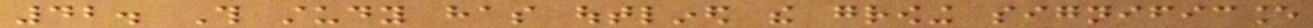42. This study has outlined the growing significance
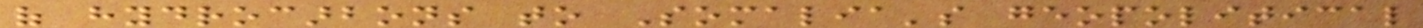of hydrocarbons to Somalia's geopolitical
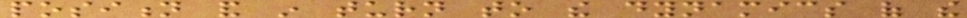position and in turn to the dynamics of the
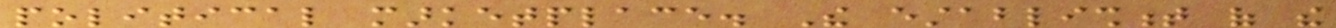political marketplace. The establishment of the
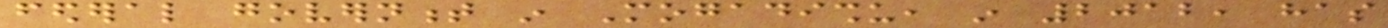federal government in Mogadishu, in 2012, has
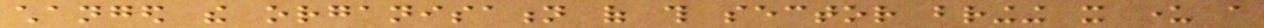changed the organisation of this sector bringing it under a
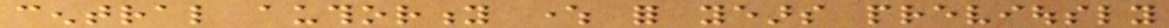central authority where for years previously
